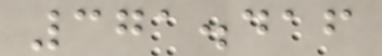371.416
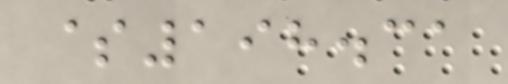$198.31
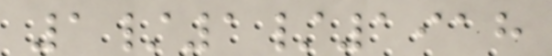1/1/1918
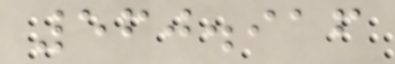560.916
